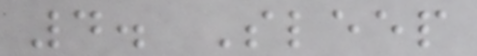4. Sleep
